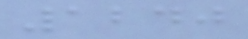1240
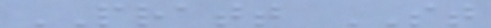PRATT ST
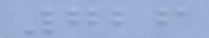726
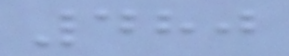480
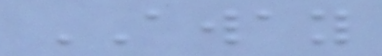AWAY
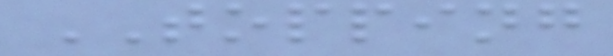TOPPING
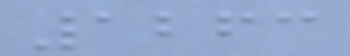1263
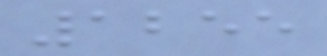1255
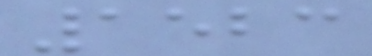1523
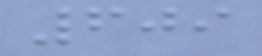609
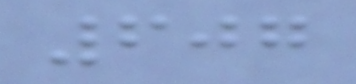607
